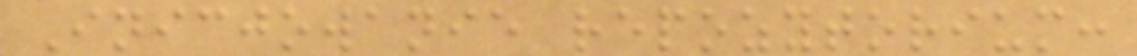Inicjowanie repozytorium:
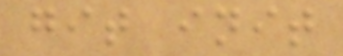git init
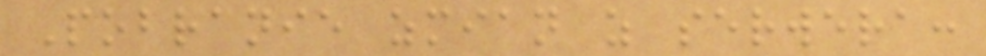Pobranie zmian z serwera:
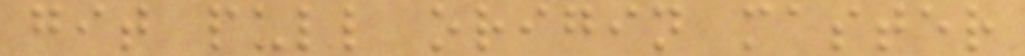git pull origin master
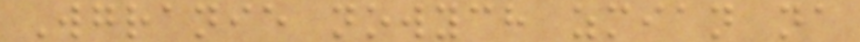Wgranie nowych zmian na
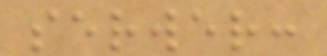serwer:
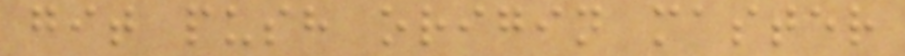git push origin master
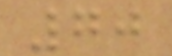70
